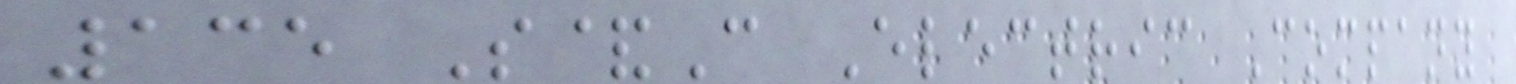135 S&C Electric Company
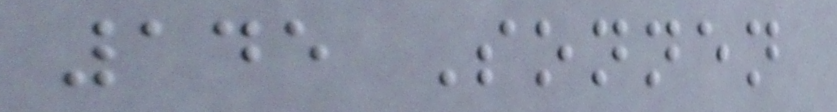145 Sonnen
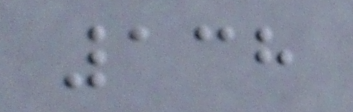138
